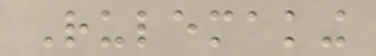Rulemaking
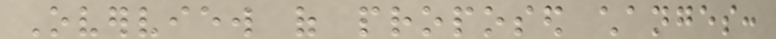Overview of proposed changes:
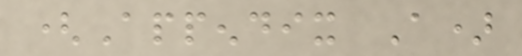(Appendix A)
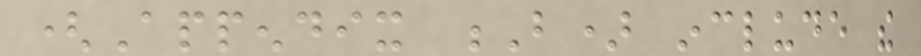(Appendix B) include the
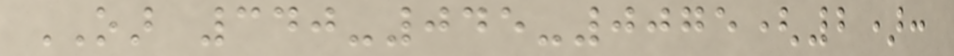OAR 340-045-0075(2):
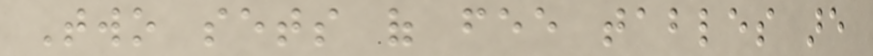Two sets of fee tables are
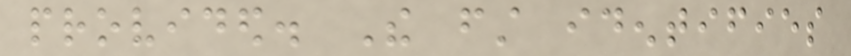provided. The first identifies
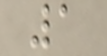1
